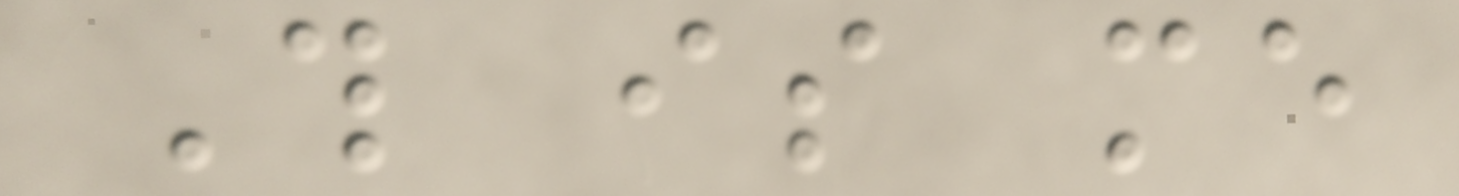This is me
